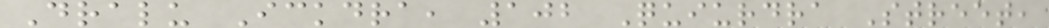Dralu Ickdra, 102 Quiurdra Street,
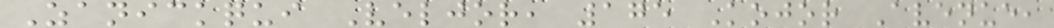Zanickqui Veljor, 175 Kojor Avenue,
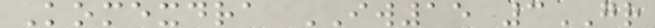Komexdra IW15 3GR
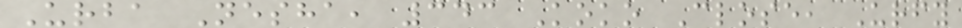Urba Nesha, 343 Koko Close, Urfy
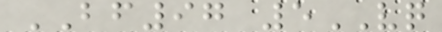BF97 5VQ
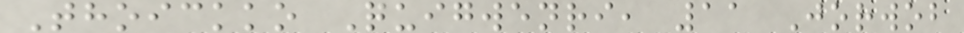Thoickko Quigwenri, 11 Jorwob
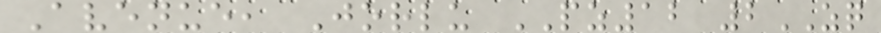Avenue, Jorlu PZ12 2ZQ
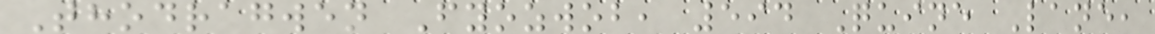Thodragwen Fyozwob, 594 Quine Lane,
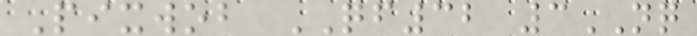Pixwob QF32 3NQ
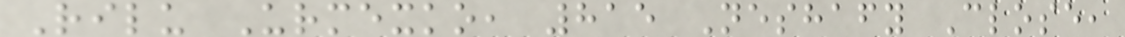Rilu Urmexko, 815 Neshafy Close,
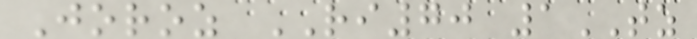Joroz RI70 1TZ
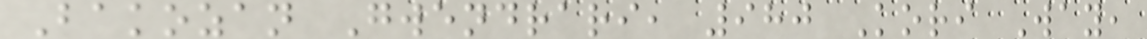Bakozan Gwendrari, 980 Kori Way,
